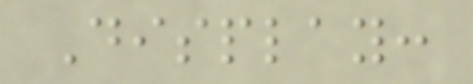Display:
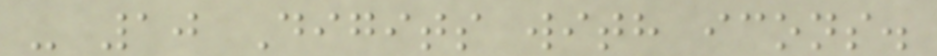- 10 Digits with icons.
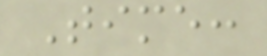Time:
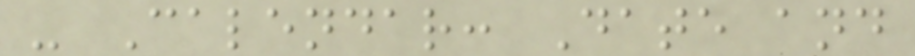- Calendar: Date and
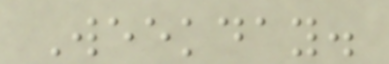Weekday.
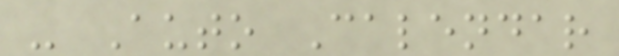- Auto Calendar
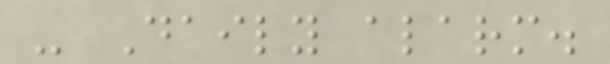- Daily alarm.
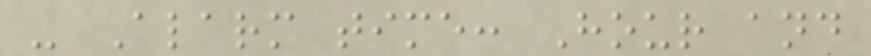- Alarm time: Hour and
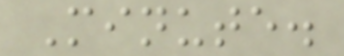Minute.
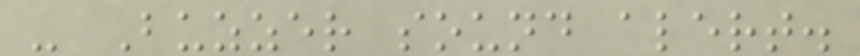- Buzzer sound alert.
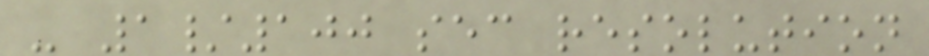- 1/100 sec resolution
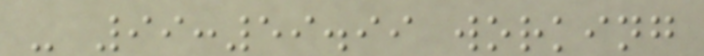- 99:59.99 working
